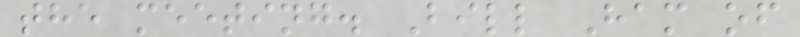the meeting. Bill Ham of
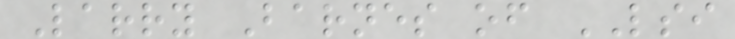Larry Barnes of LSI
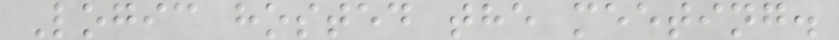Logic hosted the meeting.
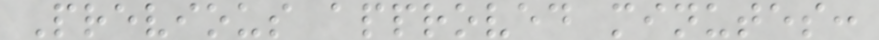Previous approved minutes:
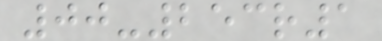00-253r1
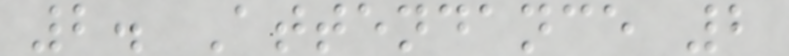2. Attendance 2
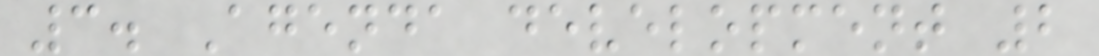3. Agenda development 2
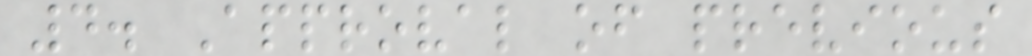4. Approval of previous
